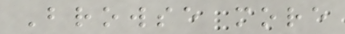Browse more
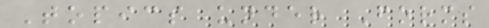Topics under Forms
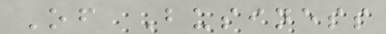Of Business
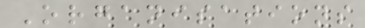Organisations
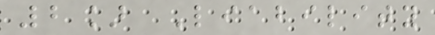2] Liability
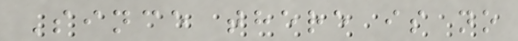Since there is no
